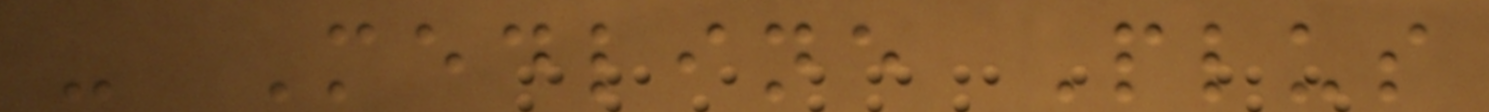- Medline Plus
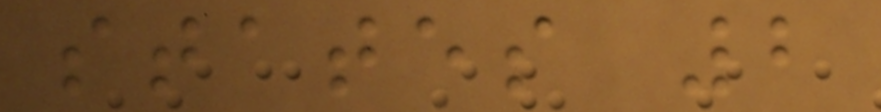states 2
